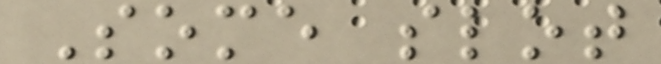Some slot
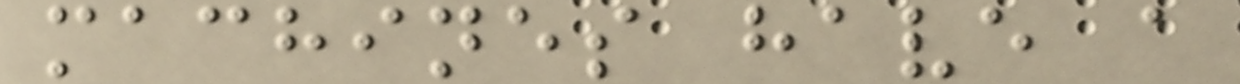machines have a
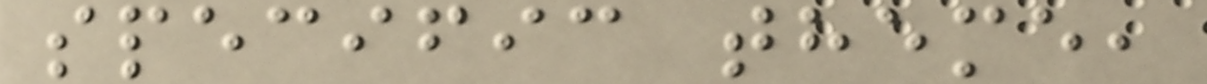specific theme,
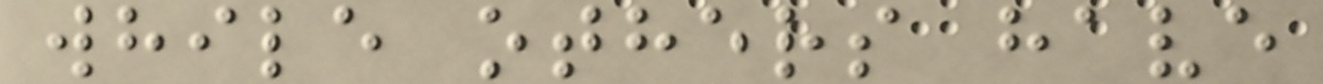while others have
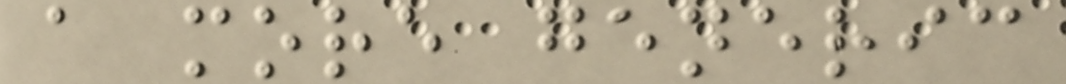a more generic
